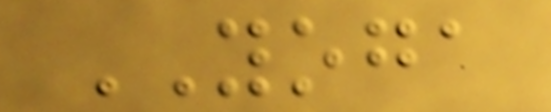YOGA
